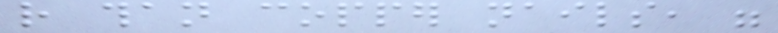rather than copper nails, were
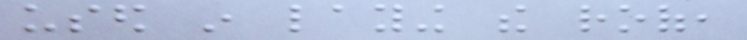used in laying the roof,
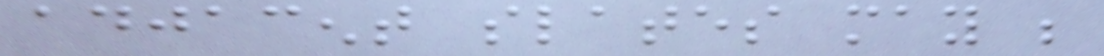adjacent slates may be
